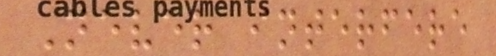Never interfere
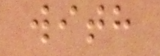with
